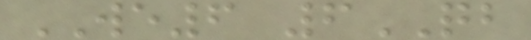WE6 6QB
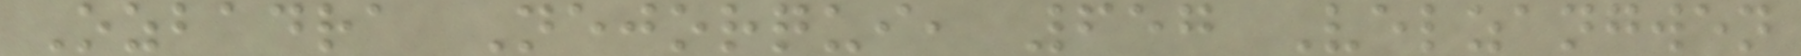Ozbadra Nejorqui, 657 Velzangwen
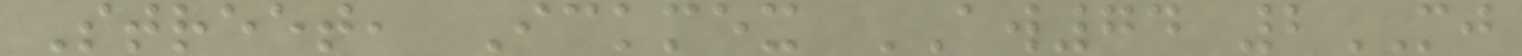Street, Ickmex AW74 2MJ
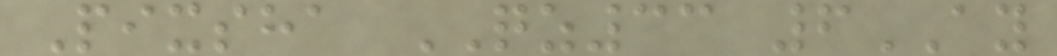Pixsha QZ33 6AY
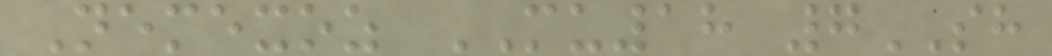Nemexoz MU18 7SH
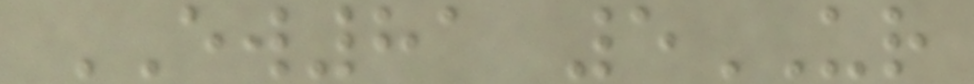EW81 5UR
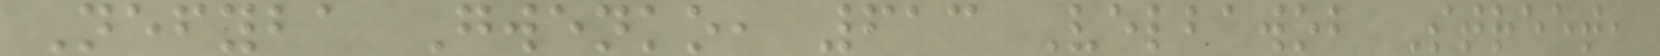Nefyba Gwenko, 613 Velbawob Street,
